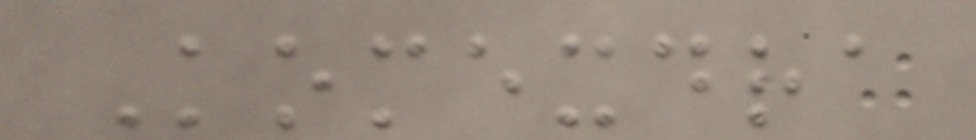Komexdra
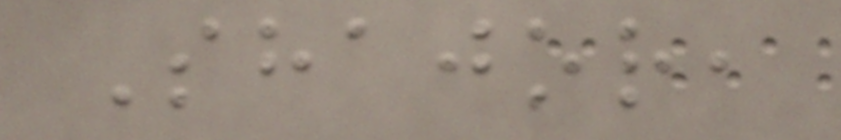Shajor,
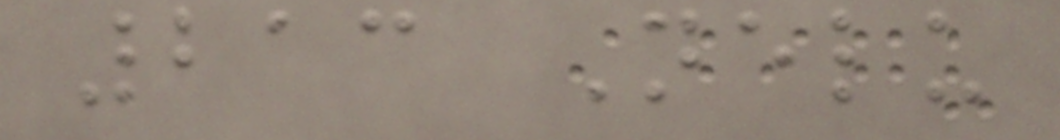213 Nelu
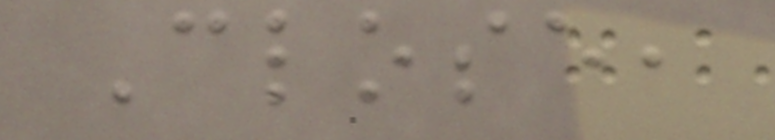Close,
